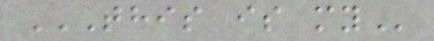THIS IS MY
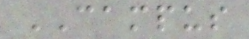CAMPUS
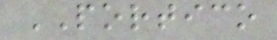PORTICO
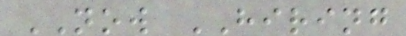NOW HIRING
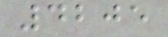4205
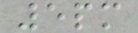5pm
